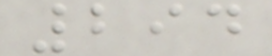294
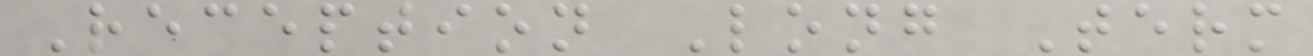Reception Long Term
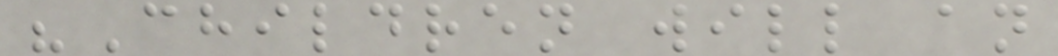"Children will an
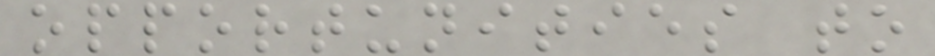opportunities to
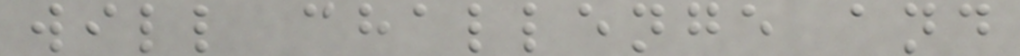will challenge and
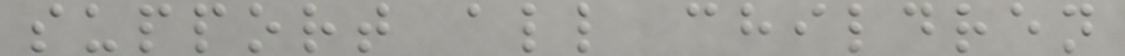support all children
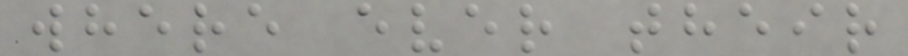where ever their
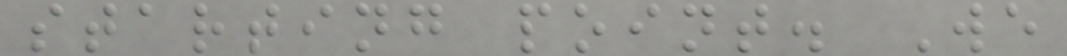starting point. We
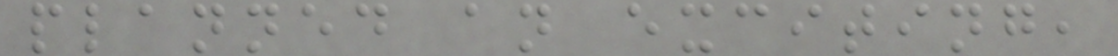planned an exciting,
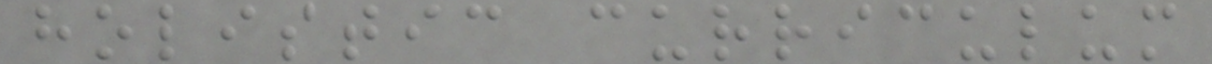holistic curriculum
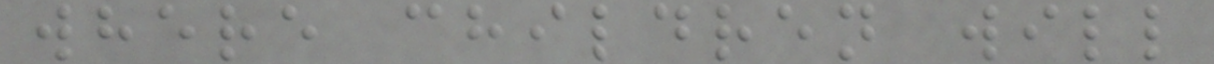where children will
